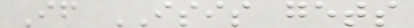If ISIS gets
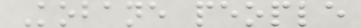Kobane people
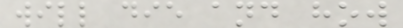will die and how
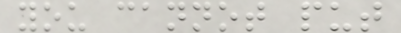you cannot put
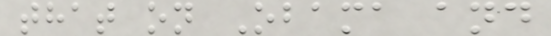that on Obama and
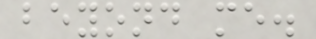beyond me.
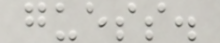guess.
